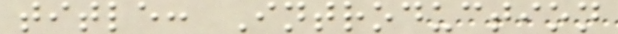title: Introduction
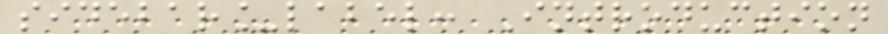sidebar_label: Introduction
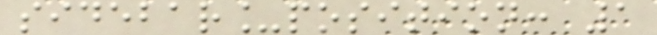sidebar_position: 1
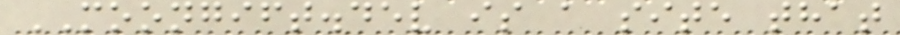MOONGIFT.dev is a site that
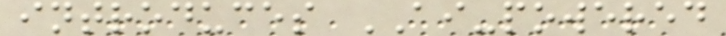introduces AI-powered
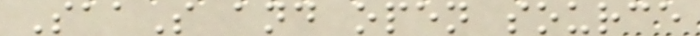SaaS and open source
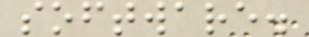software.
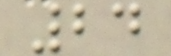24
